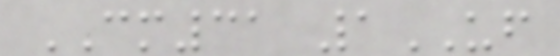CM31 1UF
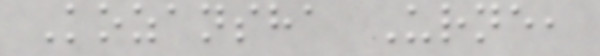Kozansha Urne,
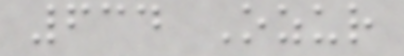634 Ozur
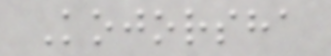Kojorsha
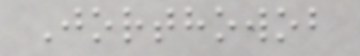Jorthowob
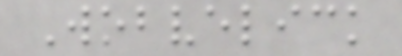Wobvelick
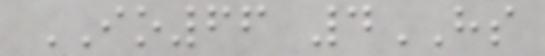IO66 4HS
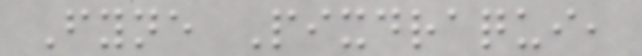Fyne Pixdraqui,
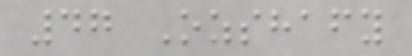47 Ozshafy
